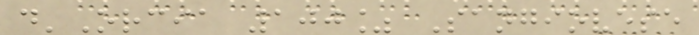d'Orcia 100% Sangiovese
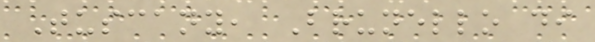Tuscany, Brunello di
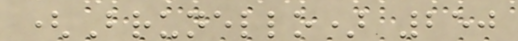(Brunello) 250
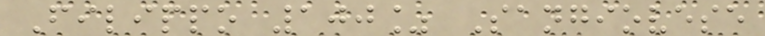Filippo 100% Sangiovese
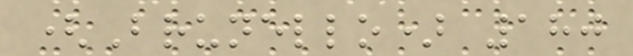(Brunello) 180
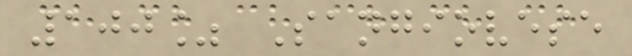100% Sangiovese
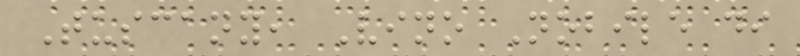Tuscany, Vino Nobile di
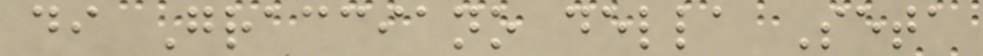di Gracciano della Seta
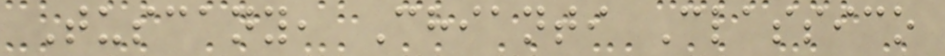Tuscany, Chianti Classico
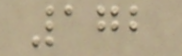172
